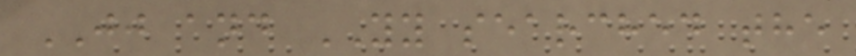JJ and YY searched the
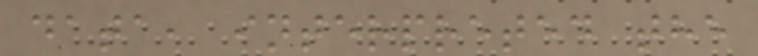data, interpreted the
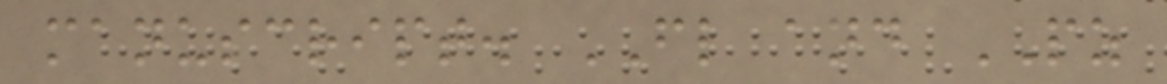manuscript. FL and PZ
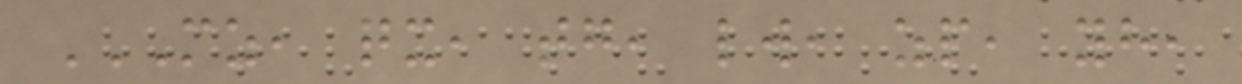MZ, QX, TG, LW, ZP, YH,
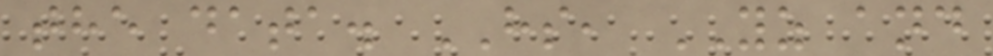the data. HS, YZ and
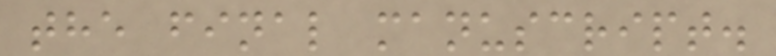the final manuscript.
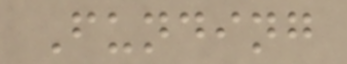Funding
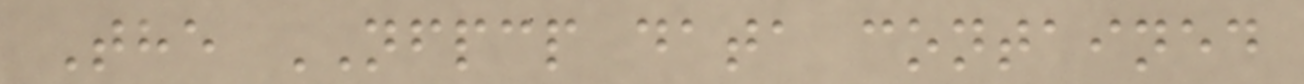The NFPCP data contained
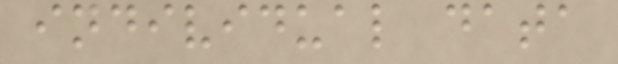individual data
